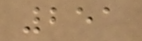251
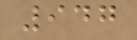947
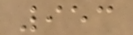953
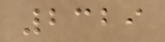2329
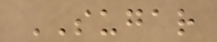SUGAR
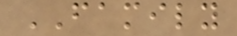FAMILY
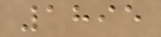1895
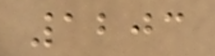1203
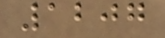1207
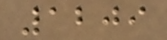1209
